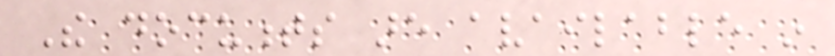The documents are available in
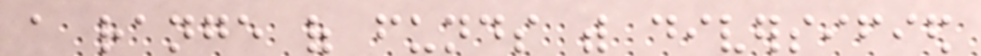a range of funds with diversified
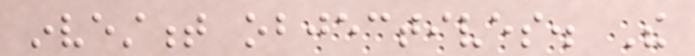investment objectives. The
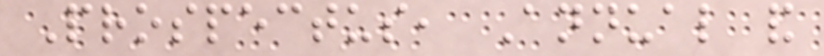Prospectus, Annual and
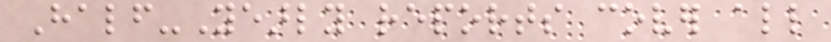Half-Yearly reports cover all
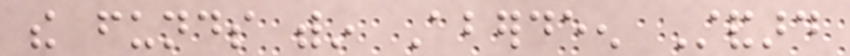the funds within Aberdeen Standard
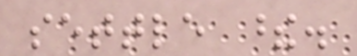settle these.
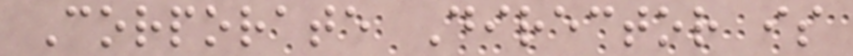Corporate Director is
